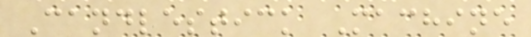Candlestick Machine
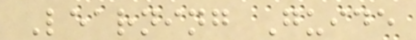Learning Guide
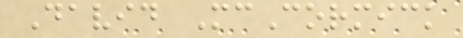David McCormick
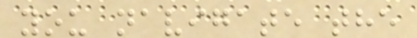you navigate the
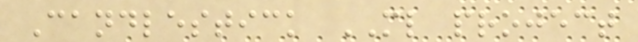Candlestick ML project
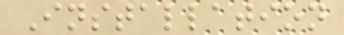Installation
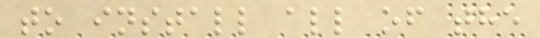to install all of the
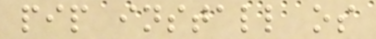pip install os
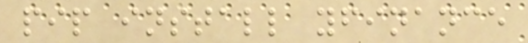pip install yfinance
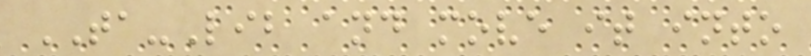TA-Lib and move it into
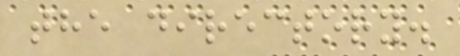the directory.
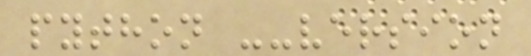python --version
